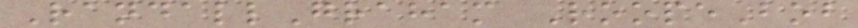RandallGraham RoopeBob
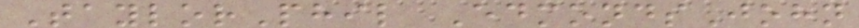TaylorPhil EdmondsJohn
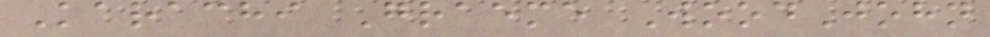Karachi Graeme WoodJohn
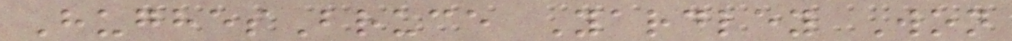HughesBruce Yardley Won
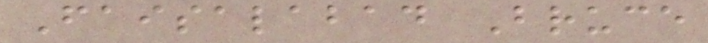Faisalabad Bruce
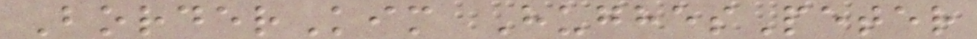BorderKim HughesPeter
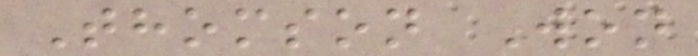Thomson Won
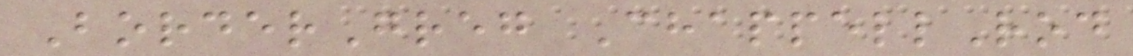BorderGreg ChappellRod
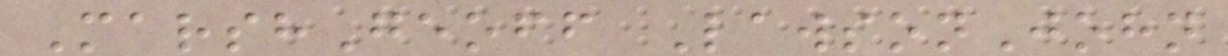MarshGeoff LawsonJohn
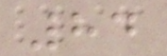84
